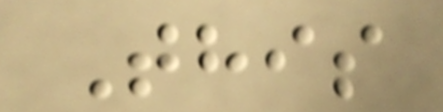This
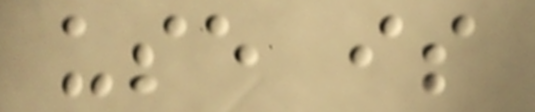use is
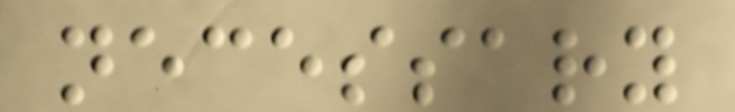necessary
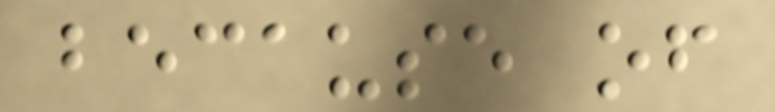because of
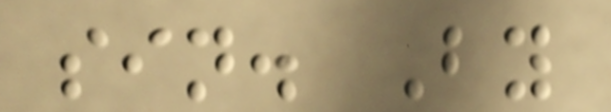sin. By
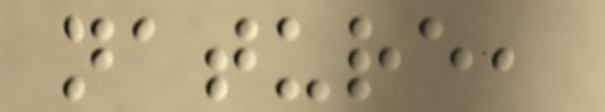nature,
